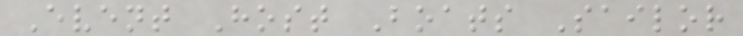Event Host Boats Sailor
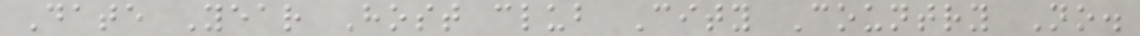Date Year Host club City Country No.
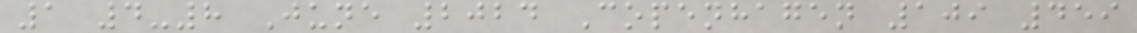1 4-8 June 2024 Copenhagen 109 459
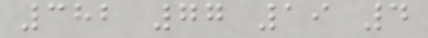382 77 19 4
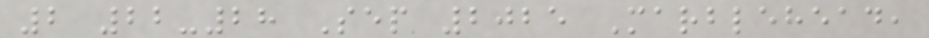2 22-28 Sep 2025 Marblehead,
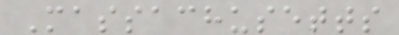Massachusetts
